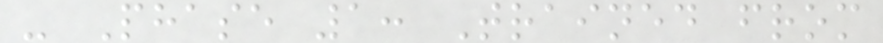- Phase 1: Trained from
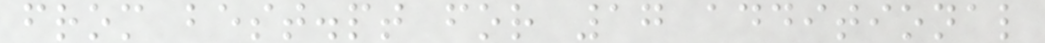from best.pt for 17 additional
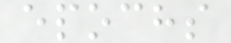epochs
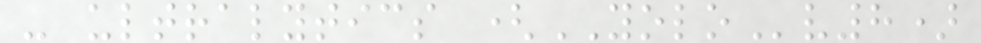- ultralytics (YOLOv8)
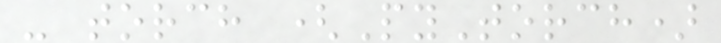- torch (PyTorch)
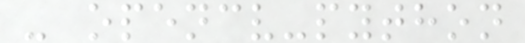- opencv-python
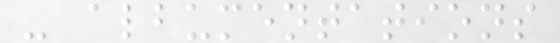- albumentations
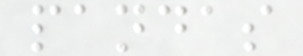pandas
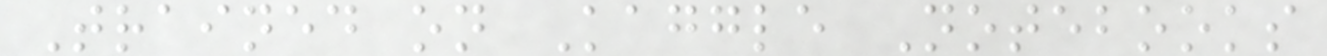Trained on Kaggle Notebooks
